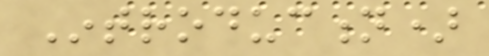Introduction)
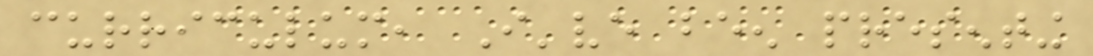curriculum, I've been presenting
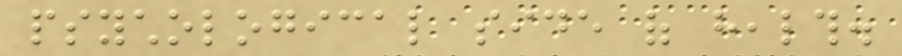psychological side of health.
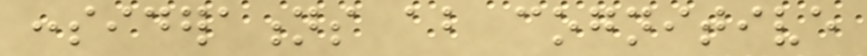considerations about cognitive
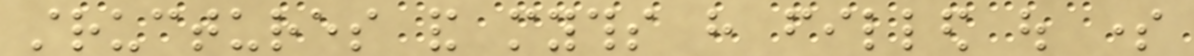structures and myths have filled out some
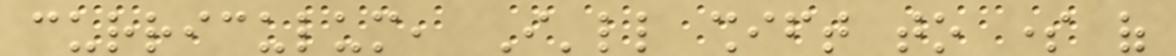curriculum, I'll shift to some of
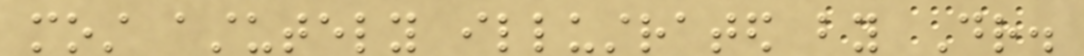most astutely illustrated by Dr.
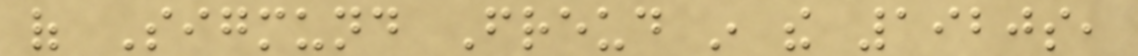of Sigmund Freud in the 1920s,
